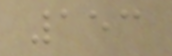153
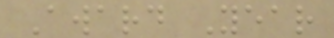Award Year
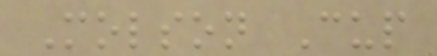Molson Cup
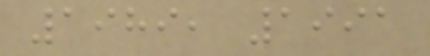1989, 1991
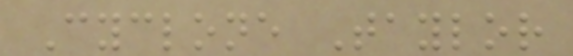Cyclone Taylor
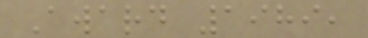Award 1989,
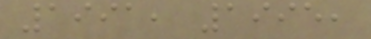1991, 1995,
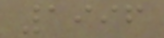1996
